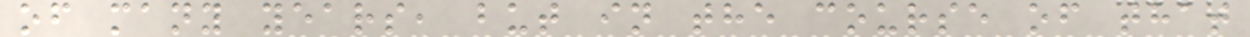of many years, but in the course of that
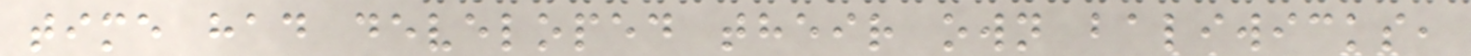time had developed their own baliwicks,
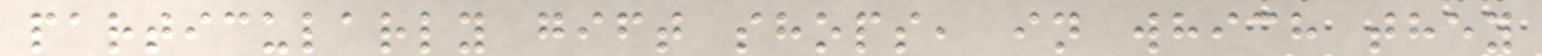particularly gift shops, in which they
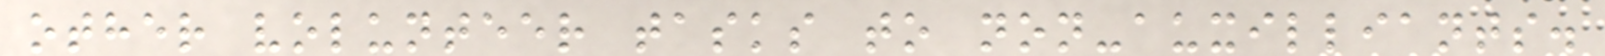other volunteer tasks to non-auxilliants.
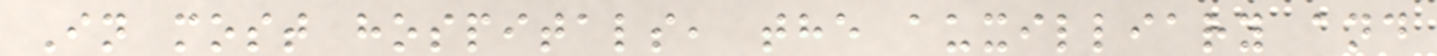In most hospitals, the auxilliary and
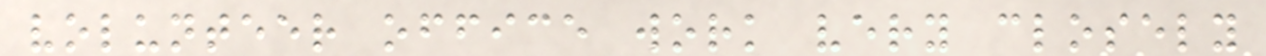volunteer office work very closely
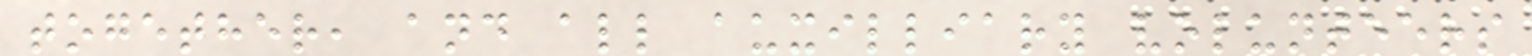together, and all auxilliary volunteers
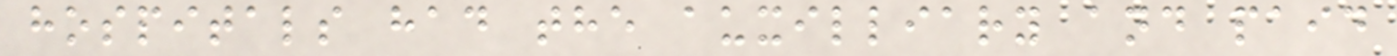hospitals had the auxilliary and paid
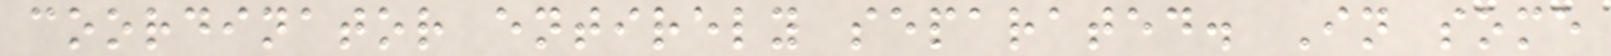coordinator entirely separated. In some
